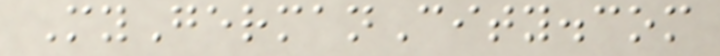MyGermanCity.com
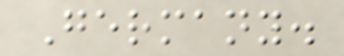Germany.
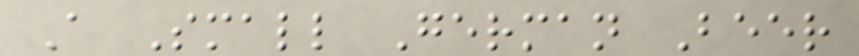A Small German Beer
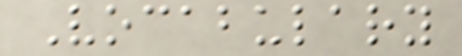Vocabulary
